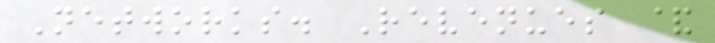Networks. Revenues &
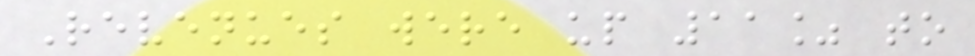Revenues were up 11% to
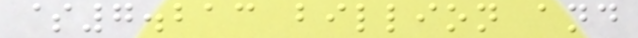$7.213 billion and
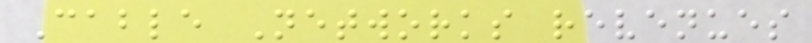Cable Networks revenues
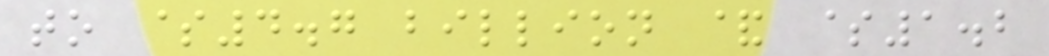to $4.7 billion & $1.2
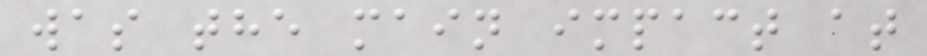was the main impact at
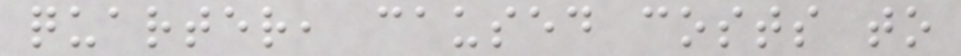quarter, caused costs to
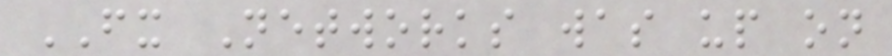FX Networks was up on
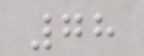78
